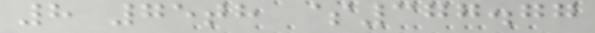8 75th $377.77
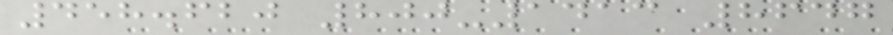458.620 800-1413 8647
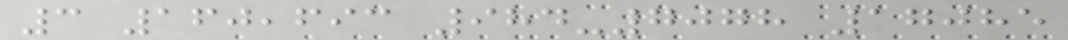3 160,693 984-7078 17085
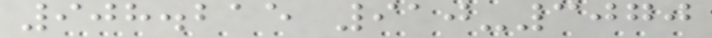908.215 910-3070
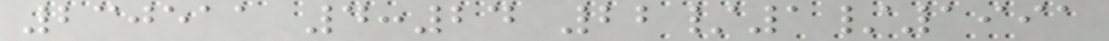230511 4:24 22/1/1991
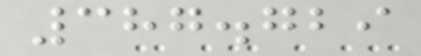387.729
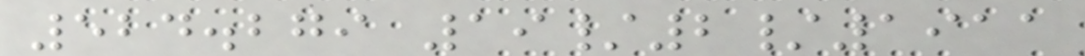524.279 19/2/1911
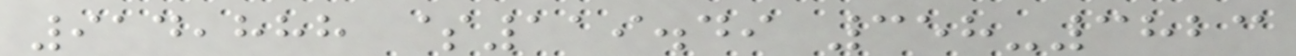914,888 $119.49 358-3823
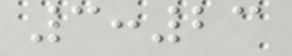3:23
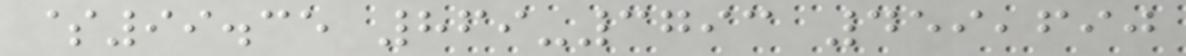$99.35 869-3793 459,690
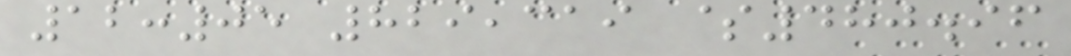12:05 829,319 $480.96
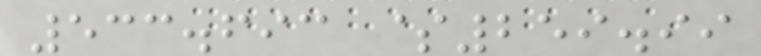533.693 $259.99
